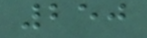250
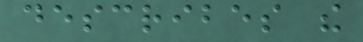describes the
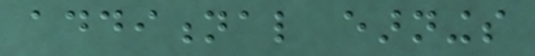additional earnings
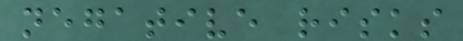negative risks
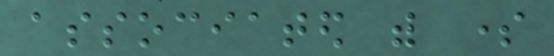associated with some
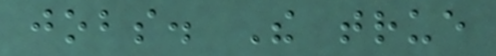jobs. The true
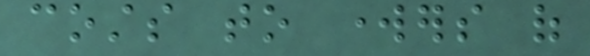costs to workers of
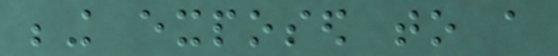being exposed to a
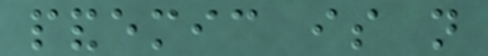pandemic is not
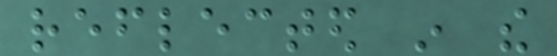reflected in the
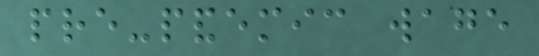pre-pandemic wage
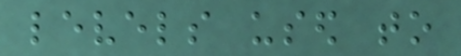levels used to
